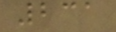231
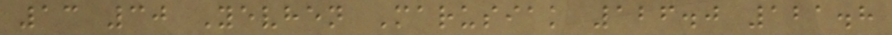13 30 Yevhen Marusiak 126.0 121.8
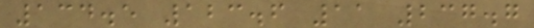134.5 123.6 11 237.7
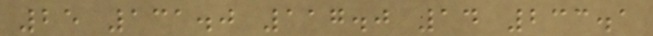25 131.0 117.0 14 233.1
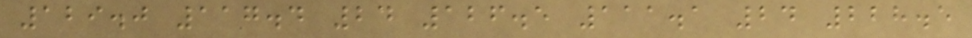129.0 117.4 24 126.5 111.1 24 228.5
